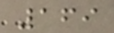169
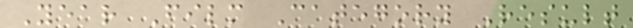Year Film Category Result
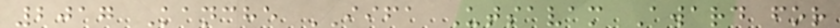2017 Kanche IIFA Utsavam Award for
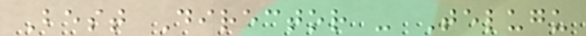Best Director - Telugu
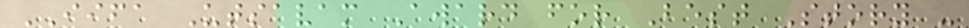IIFA Utsavam Award for Best Story -
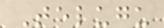Telugu
